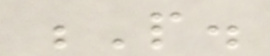P.
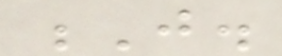J.
